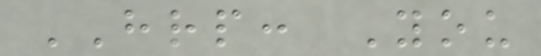HRP: You
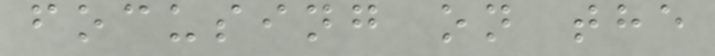focusing on the
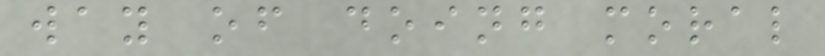way of doing moral
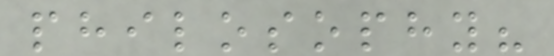philosophy?
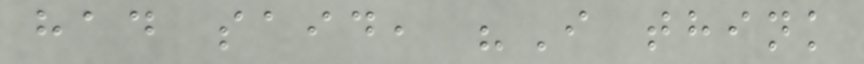had said, "I think
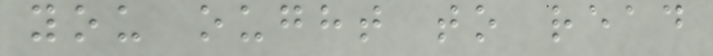you ought to read
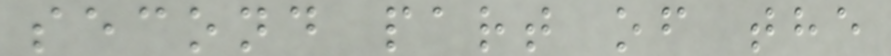second part of the
